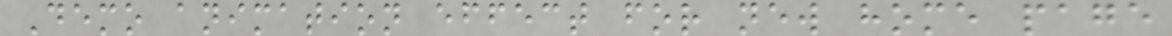Demo animation effect for new home page
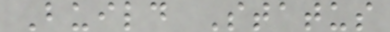Build Status
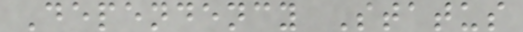Dependency Status
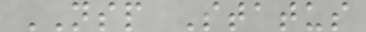NSP Status
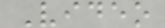Video
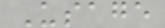Usage
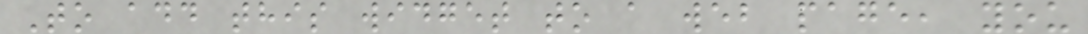To add this widget to a web page, you
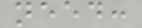need:
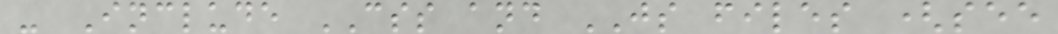- Include CSS and JS files (see
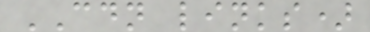CDN links)
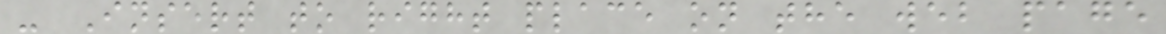- Insert to right place on the web page
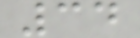34
